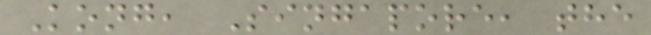Kong, Singapore, the
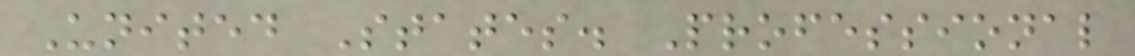United States. Professional
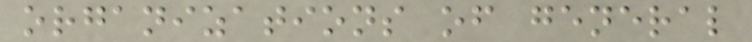organizations of general
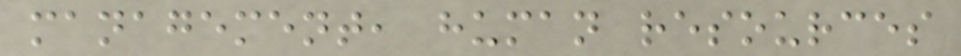management, human resources
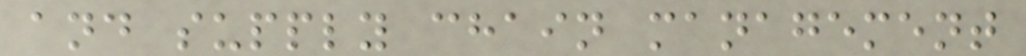and supply chain management
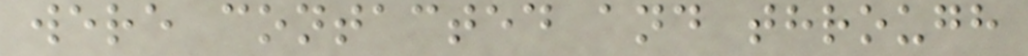were contacted and through
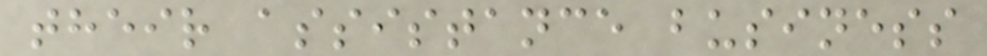their assistance business
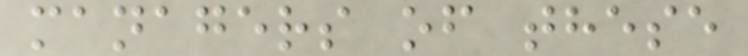managers of these
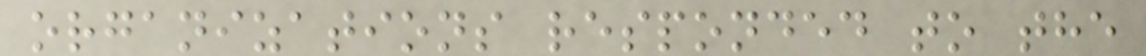organizations responded to the
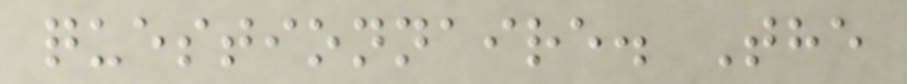questionnaire. The
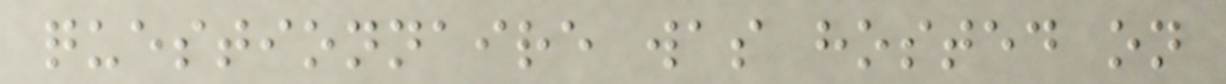questionnaire was hosted on
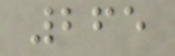265
